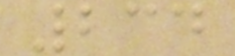234
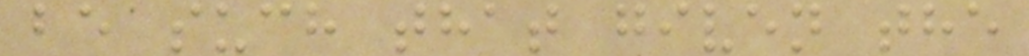be such that given the
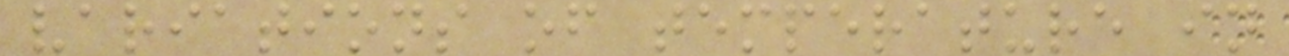variations of temperature in
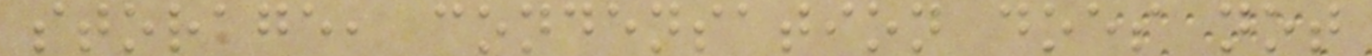storage, condensation does not
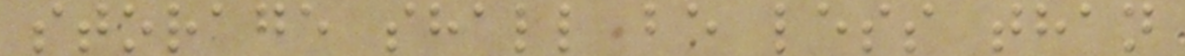storage shall be less than
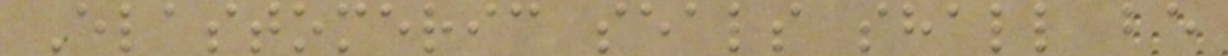Elastomeric seals shall be
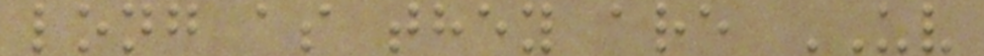long as they are UV
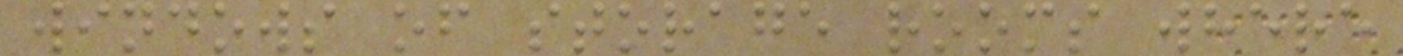windows of storage rooms where
